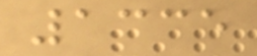1335
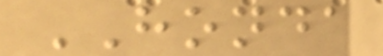HONDA
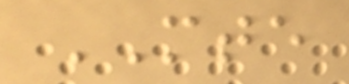MTE
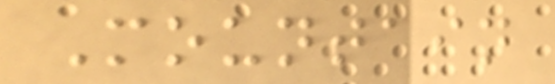Mountain
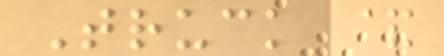Truck &
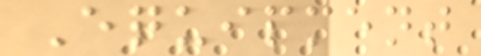Equipment
